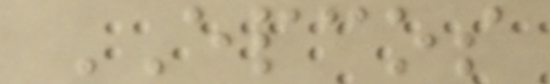EPCOS
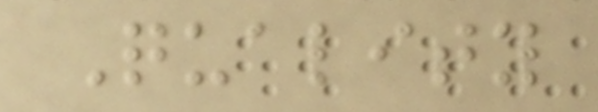Quality
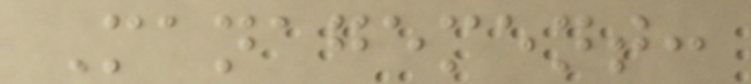Management:
